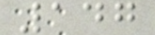147
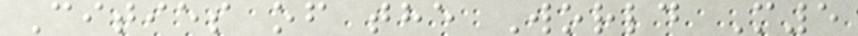Cities of the World M5
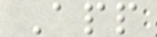App
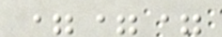===
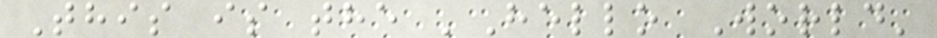This is the 'Hello World'
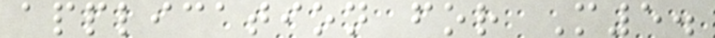application for M5.
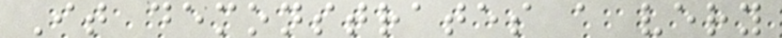It demonstrates a very
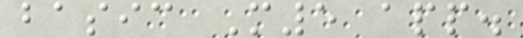basic M5 app.
